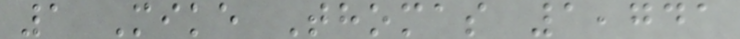1 Mike Thomas 1,741
